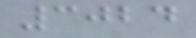3024
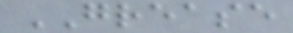GREASE
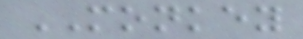MONKEY
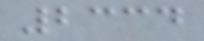2334
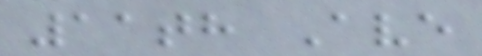11th Ave
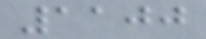1100
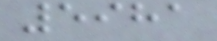5981
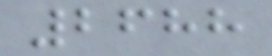2688
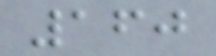160
